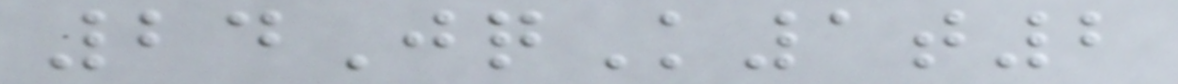24JqK1t2
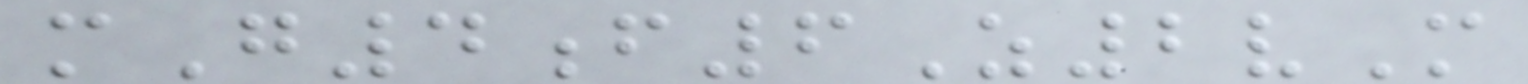mG4f6Z2vM
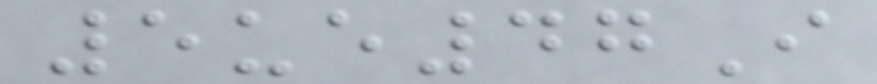5ue47I
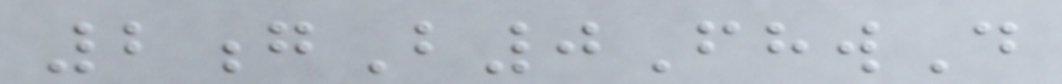2gB0FhwD
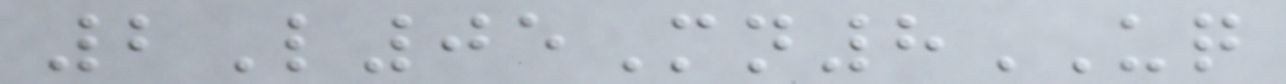2L05Mn8UQ
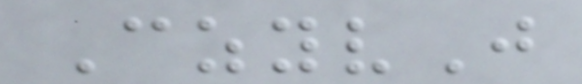CzyvJ
